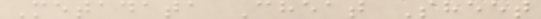Metadata Cheat Sheet
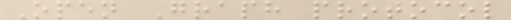Open Graph protocol
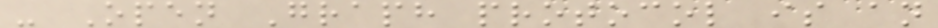- Open Graph protocol is an
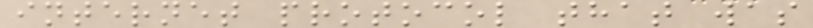internet protocol that was
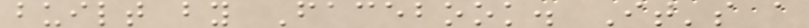built by Facebook. It's a
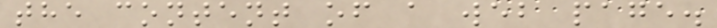the content of a web page.
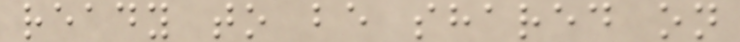ready to be shared on
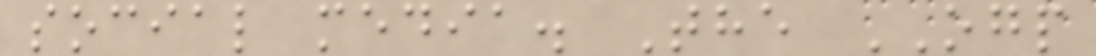social media. The OGP
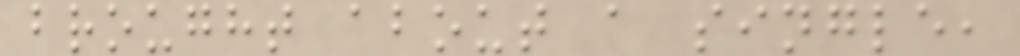brought about a single,
